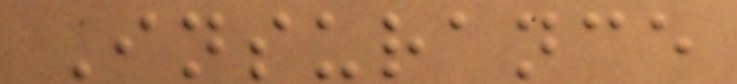Insurance
